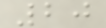20
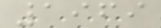1969
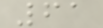61
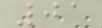01
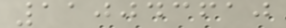110043610
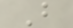B
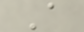A
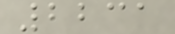2231
